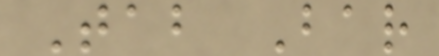Tab Bar
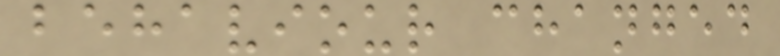behaviour changed
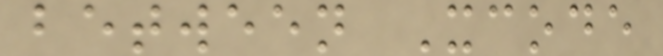between Xcode
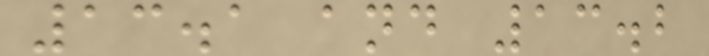13.1 and 13.2
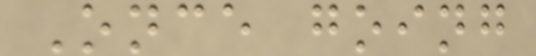Once going
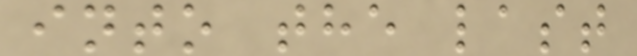into the last
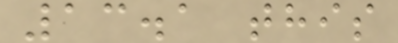13.1 this
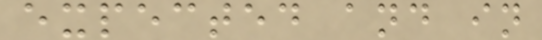expected and in
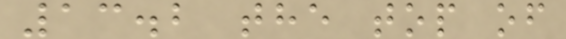13.2 the top of
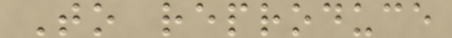To reproduce
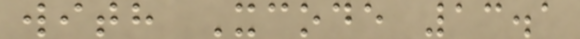with Xcode 13.1
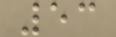53
